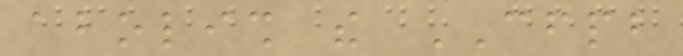abolish the CFPB
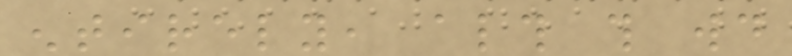entirely, although this would
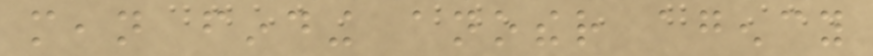mean finding another agency
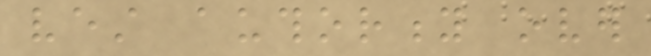vest authority over
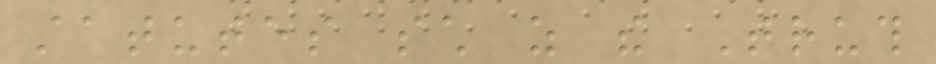statutes such as the Truth
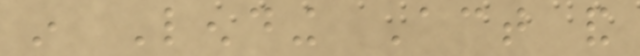in Lending Act and
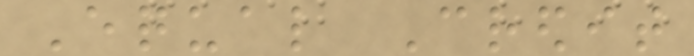Equal Credit
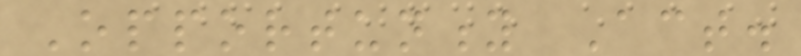Opportunity Act.
